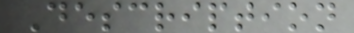Description
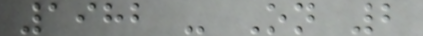1982 - On 2
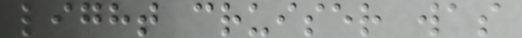light cruiser was
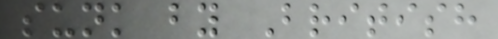sunk by British
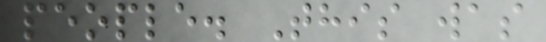people. This was
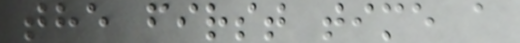the first time a
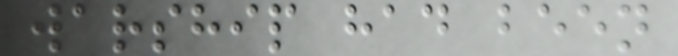warship had been
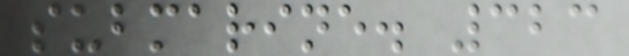submarine. 323
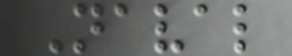Naval
